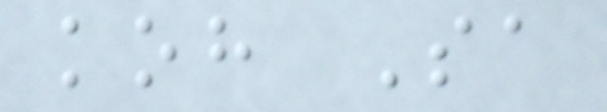koh Sa
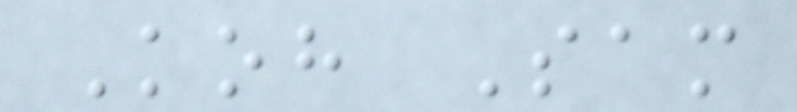Koh Sam
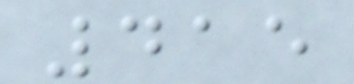415
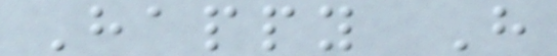Happy H
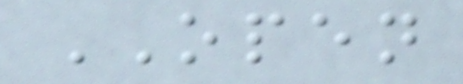OPEN
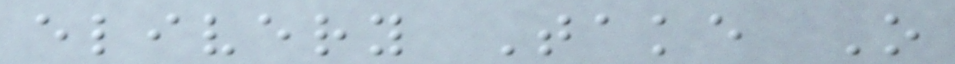elivery Take O
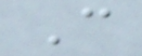C
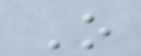O
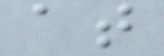at
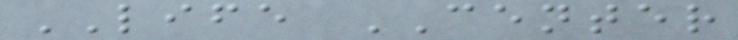LIFE CENTER
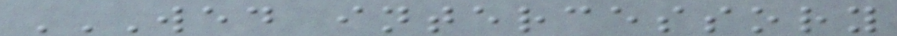WED INTERCESSORY
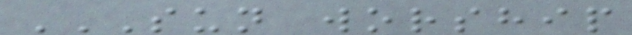SUN WORSHIP
